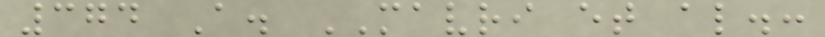374 A. MAVRI et al.:
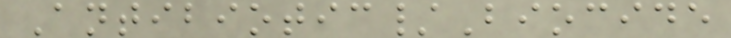Antibiotic/Biocide
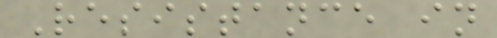Resistance in
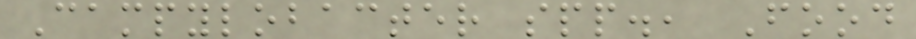Campylobacter spp., Food
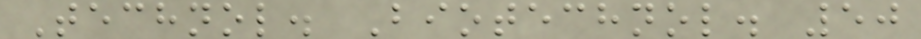Technol. Biotechnol. 50
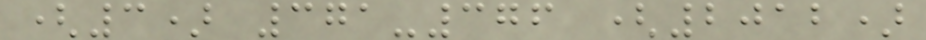(3) 371-376 (2012)
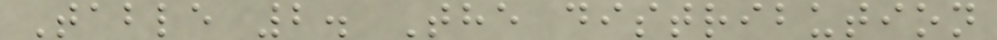Table 2. The distribution
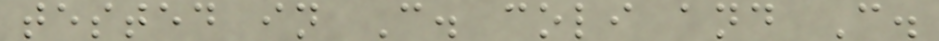tested in C. coli and C.
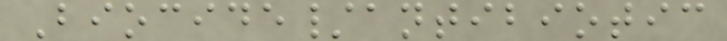Biocide/antibiotic
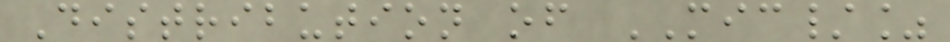Distribution of MIC/%
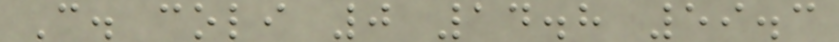C. coli 0 14.8 59.3
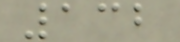132
